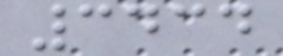3434
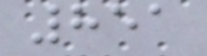851
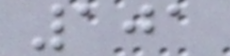101
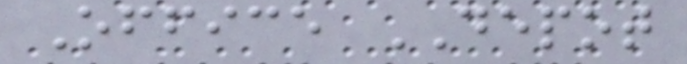Office DEPOT
